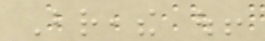Breathe out!
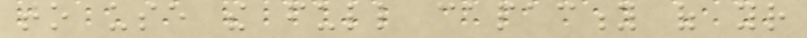to use the full capacity of your
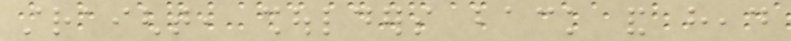straight, shoulders back and head
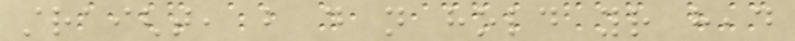straight, but do not hold your head
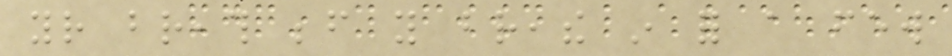your breath before you breathe in for a few
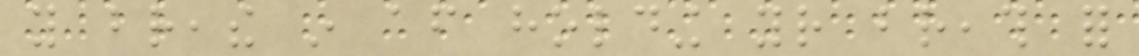you breathe in after holding your breath for
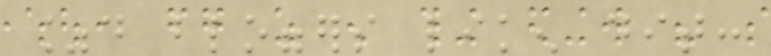%d bloggers liken dit:
